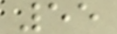55
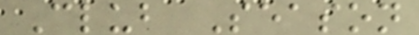Club Season
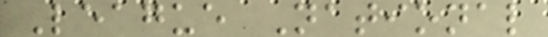League National
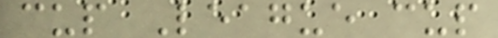cup League cup
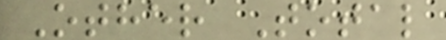Other Total
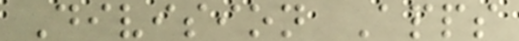Division Apps
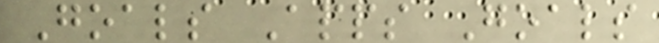Goals Apps Goals
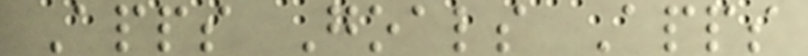Apps Goals Apps
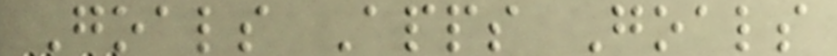Goals Apps Goals
